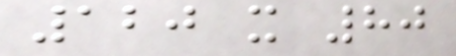120 x 80
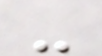-
